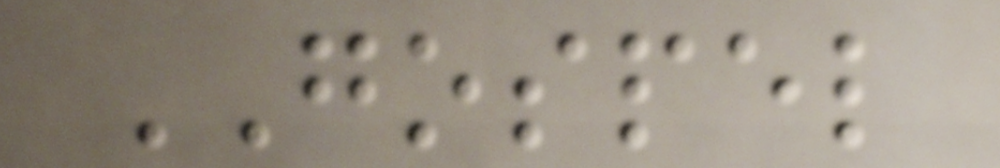GOSPEL
